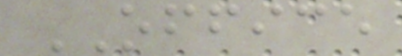OFFICE
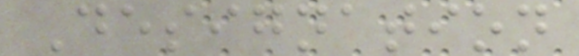Designation
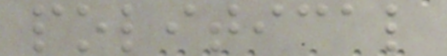political
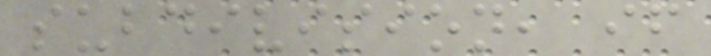subdivision, if
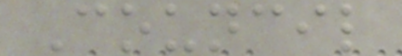Council
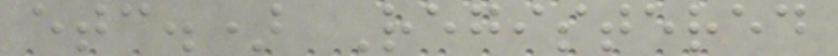etc.) Registered
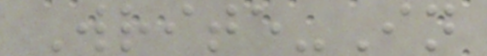Write-In
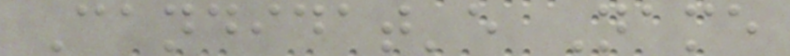Candidat'e Name
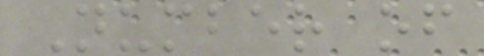Number of
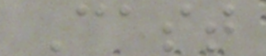Cast
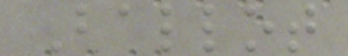Ballot
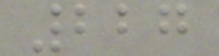227
